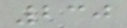230
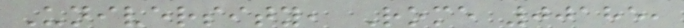University, Rome 00185,
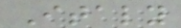Italy
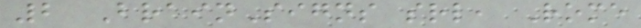2 BrainSigns srl, Rome
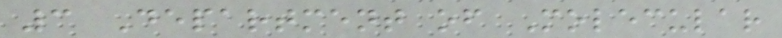3 Department of Molecular
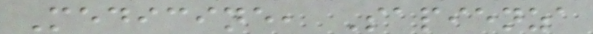Medicine, Sapienza
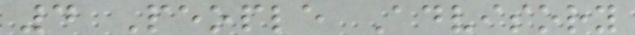4 People Advisory
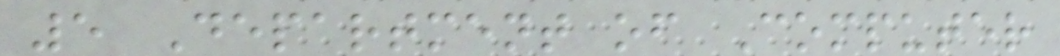5 Department of Computer
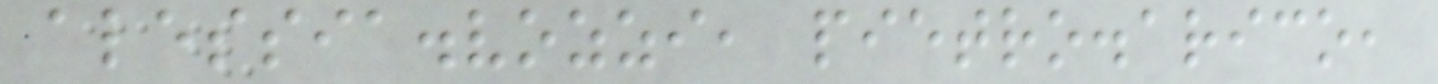alessia.vozzi, pietro.arico,
